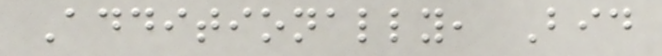Additionally, Bid
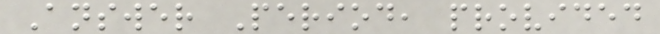Answer Period, provided
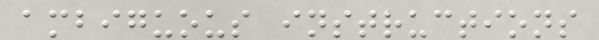ambiguous instructions
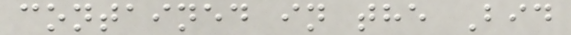contained in the Bid
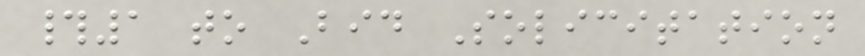#1 to Bid Solicitation
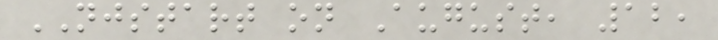NJSTART on August, 12,
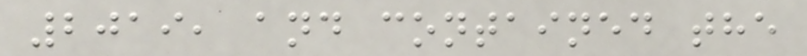2019, and contained the
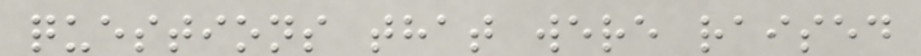questions that were raised
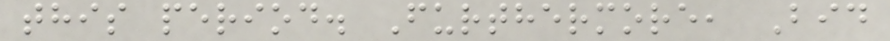this period. Furthermore, Bid
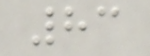83
